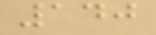140
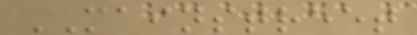MAINSTREET
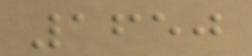1650
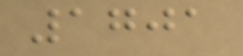1701
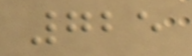725
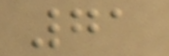71
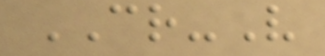CR-V
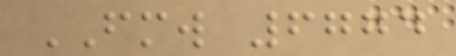FMW 6774
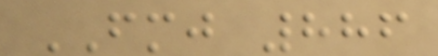FMJ 886
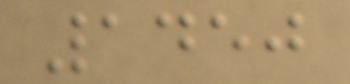1450
